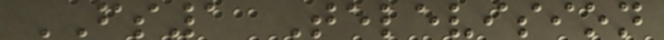FS1 Television
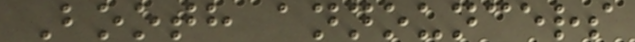Booth announcers
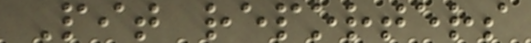Pit reporters
